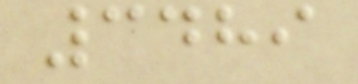3489
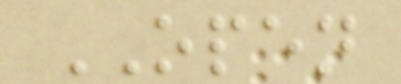OPEN
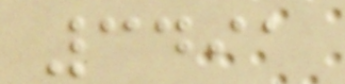3491
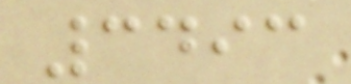3493
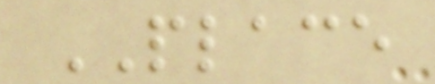PLACE
